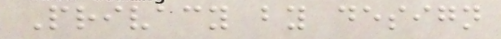Privacy by design
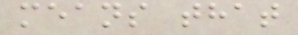means that
